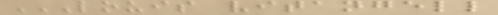LOUIS VITANGELL
